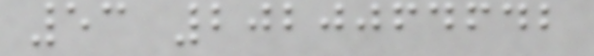53 2020064642
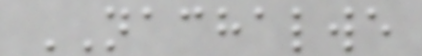NACHALWE
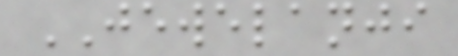JEWELANJI
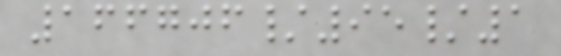166706/95/1
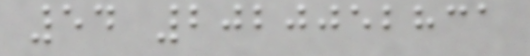54 2020052831
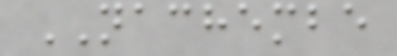NACHEMBE
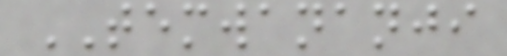TEMWANANJI
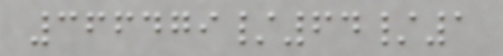366479/64/1
